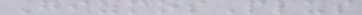GizmosPlus
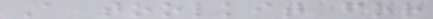A toolkit for
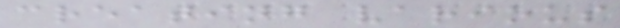creating various
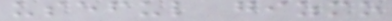useful gizmo
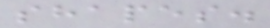shapes.
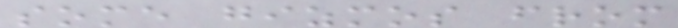some gizmos from
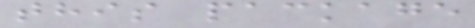this package
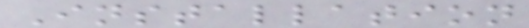Installation
